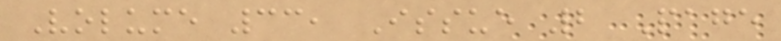Volume 33, Issue 2 Page
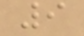9
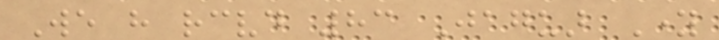We have received 83 Jaguar Young
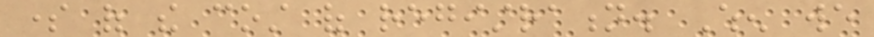some of the cost of registration. When we
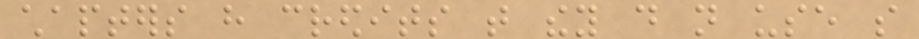chapters have credits that they do not use so
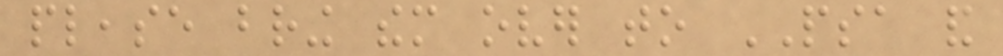please bring them over to PSA and
